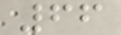66
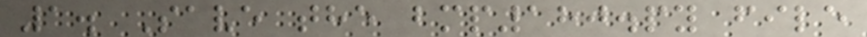1. Save the bmp180.py file
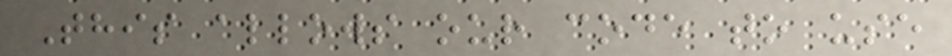This allows our code to use
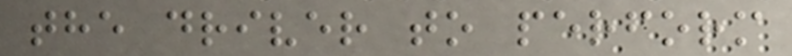the driver to perform
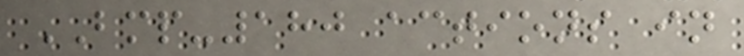BMP-180 actions in
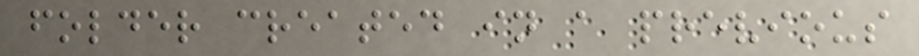folder created in a previous
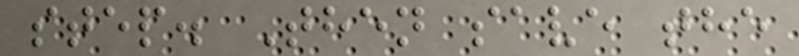step. Then save the
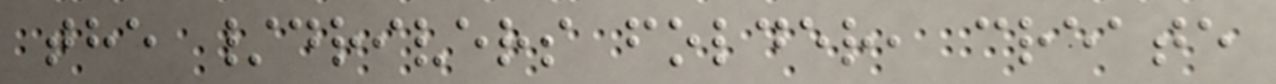the /drivers folder, create
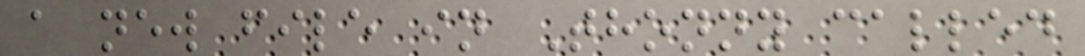a new file in Thonny called
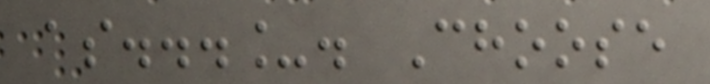as..._. Choose
